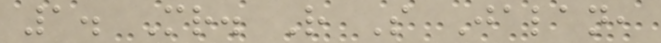1. Mr. R S Jalan,
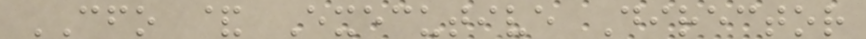CFO & Executive Director
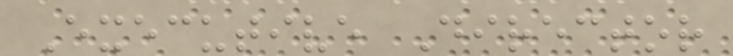Executive Director
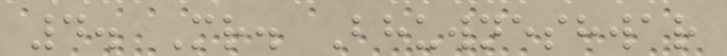4. Mr. Bhuwneshwar
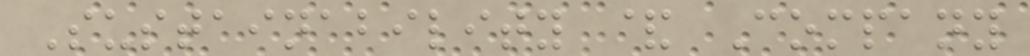Sustainability & Company
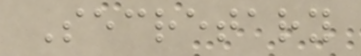Secretary
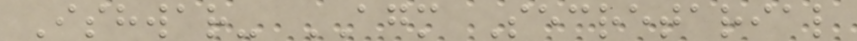Ishwar- AGM Secretarial
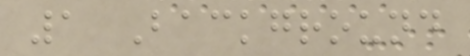1 Background
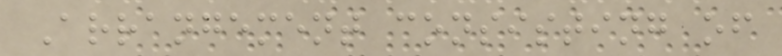Arrangement consisting of
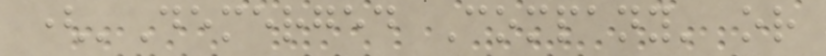('Demerged Company' or
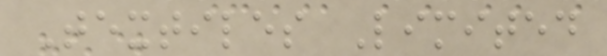Textiles Limited
